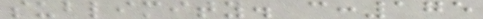sublimity. c:175
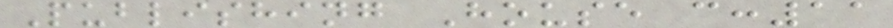Publishing House c:11
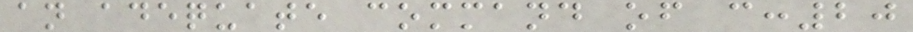an adequate command of c:20
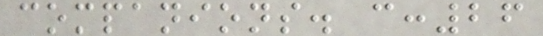companions. c:26
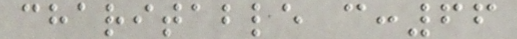charitable c:66
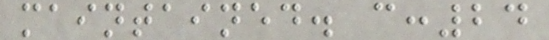maintained. c:24
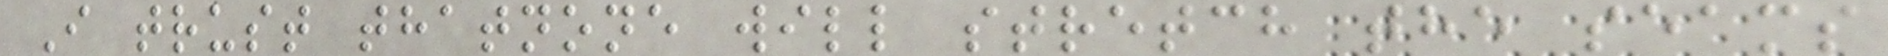I trust thatnone will stretch the seams
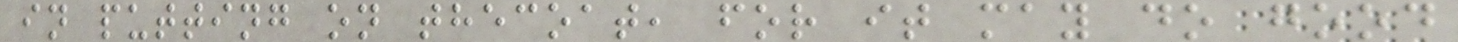in putting on thecoat, for it may do good
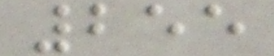255
